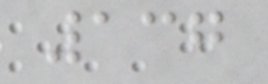137
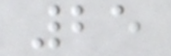25
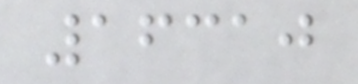16310
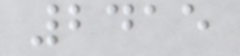2415
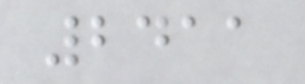2411
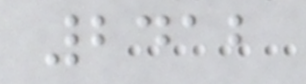2412
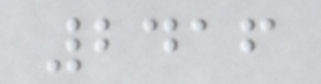2416
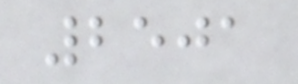2501
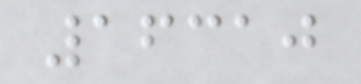16310
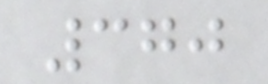370
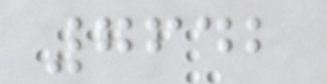7642
